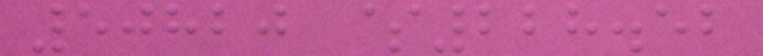50820 $228.52
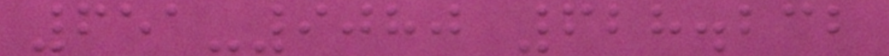651-9080 628.232
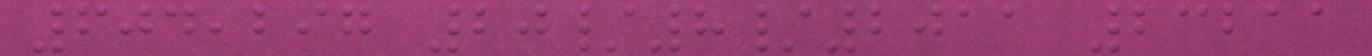604,297 20/8/2011 23211
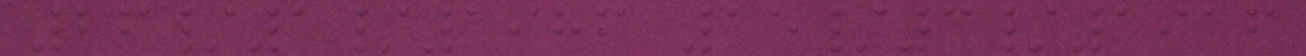26/1/1986 15/3/1916
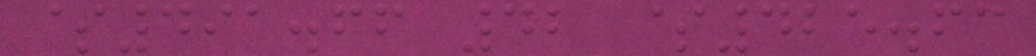$491.66 42 $425.63
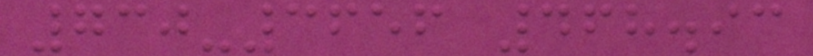730-3656 468.93
